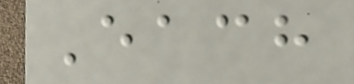Each
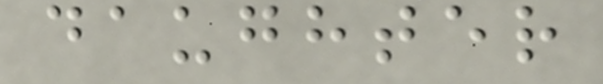daughter
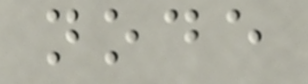node
